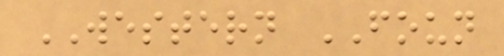WESTERN FOUN
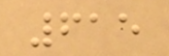615
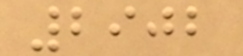2902
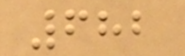682
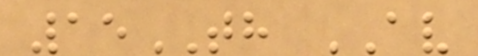15TH AV
